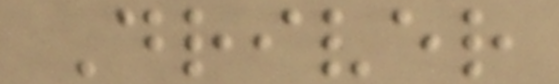Driver
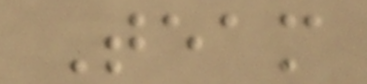Team
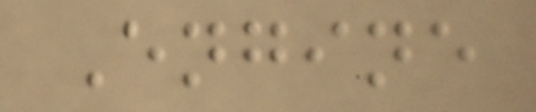Engine
